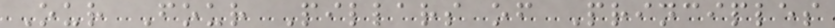Our Four Pillars of Principles
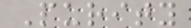Purity
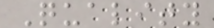Quality
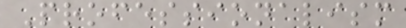Professionalism
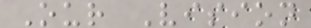Our Vision
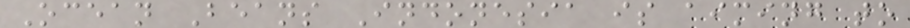Ocean Beans Indonesia is aiming to
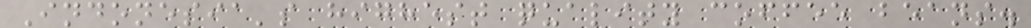Indonesia's highest quality coffee beans.
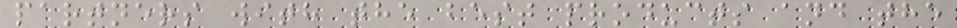partners with the best products and the
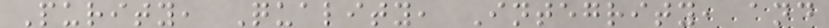Purity, Quality, Integrity, and
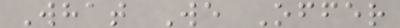What We Offer
